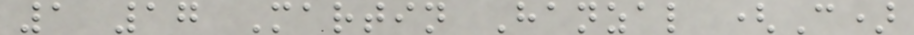1 17 Martin Hanzal (C)
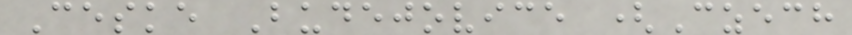Ceske Budejovice (Czech
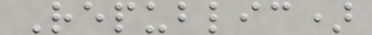Republic)
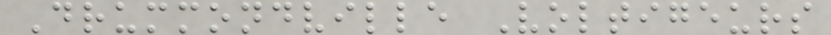Drummondville Voltigeurs
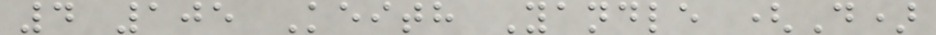4 105 Keith Yandle (D)
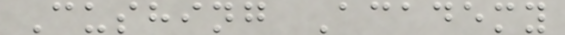Cushing Academy
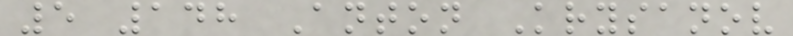5 148 Anton Krysanov
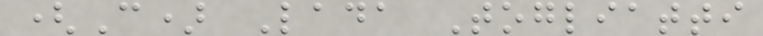(C) Lada Togliatti
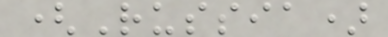(Russia)
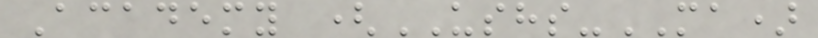Academy (USHS-MA)
